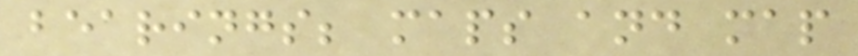bearings; maps and map
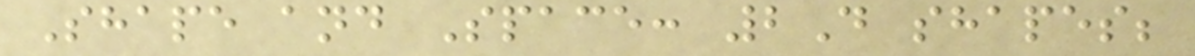Shape and Space: 2D shapes;
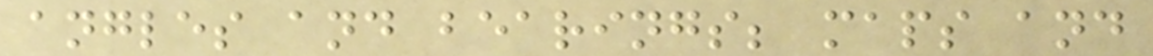angles and bearings; maps and
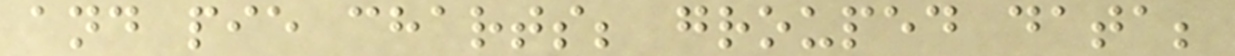and pie charts; grouped data;
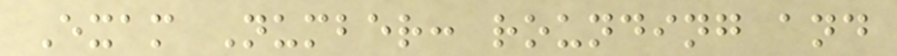Exam Number: rounding and
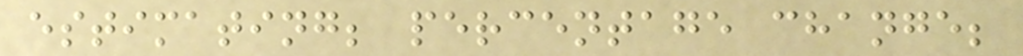estimating; percentage change;
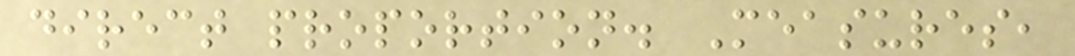direct proportion. Measures,
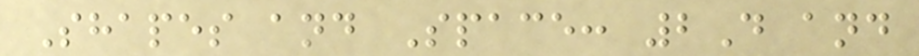Shapes and Space: 2D and
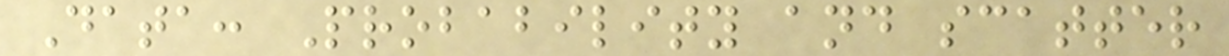Data: Probability and scatter
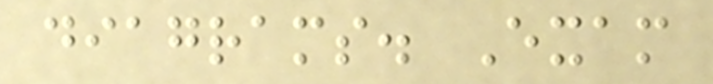diagrams. Exam
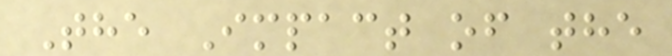The Impact of the
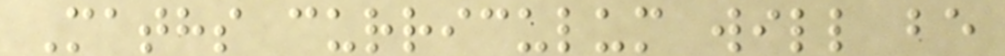Maths curriculum will be
